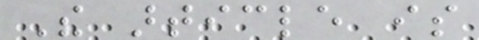The article is
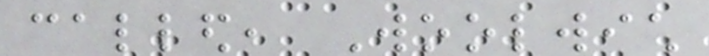called, Woolwich
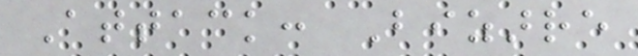Attack: Bizarre
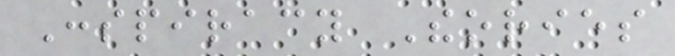Conspiracy Theories
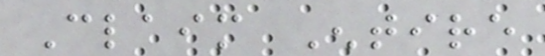Claim Entire
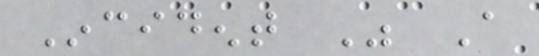Incident Was A
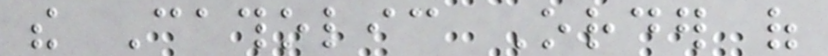the Catholic Order of
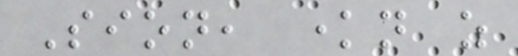Sion, known as
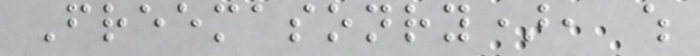Freemasonry), which
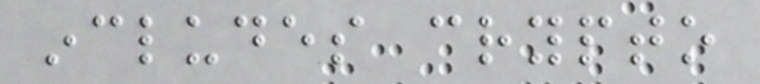includes crypto
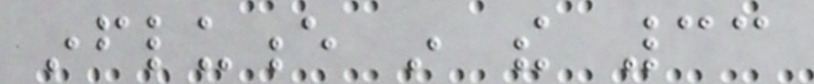influence in the 33
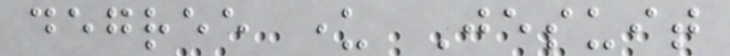degree under Jesuit
